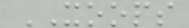XOOPS
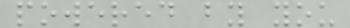powered by you
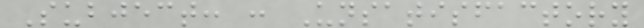Subject: : Unsatisfactory
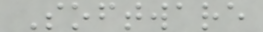Software
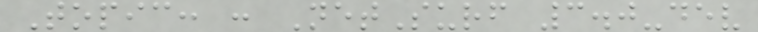Topic: : NetSurf 3.0-dev
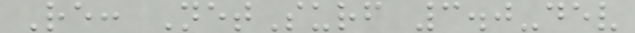Re: NetSurf 3.0-dev
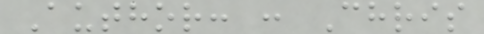Author: : Chris
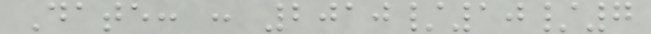Date: : 2010/10/7
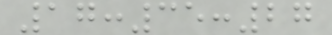17:35:27
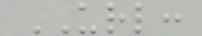URL:
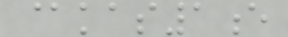@kas1e
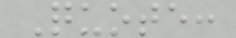Quote:
